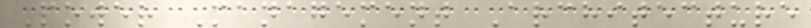Power Management Architecture
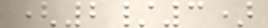(2/3)
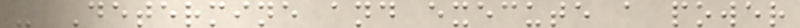- Determine and execute a power
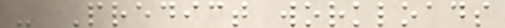- Predict workloads
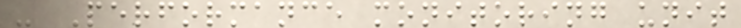- Performance monitoring unit
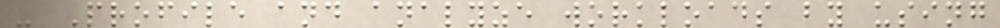- Profile and analyze workloads by using
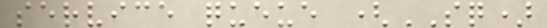service queue (SQ)
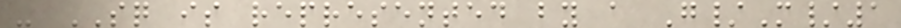- SQ is represented by a G/M/1
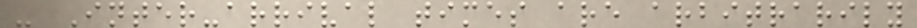- Inter-arrival times are arbitrarily
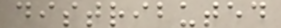distributed
